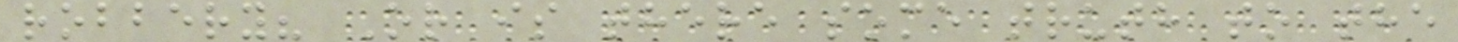robbery? Or is there some truth to the
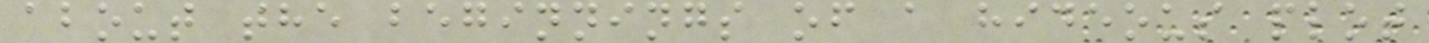about the beginnings of a hideous plot
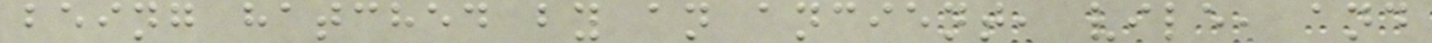being hatched by an ancient, vile, and
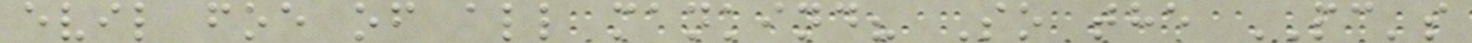evil foe of all mankind? So the PC's
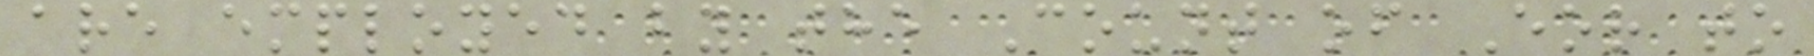are employed by the Count of Eor to
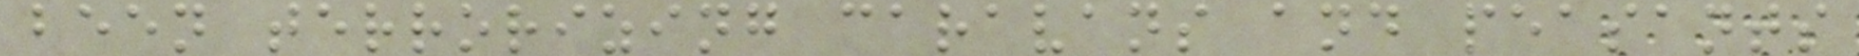been terrorizing caravans and peasants
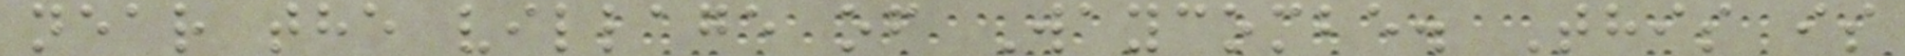near the village of Waycombe. This is
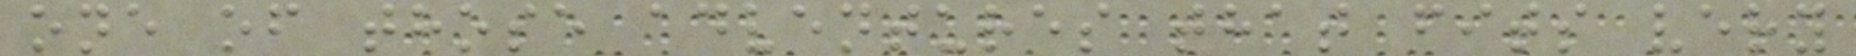one of those adventures that fits very
